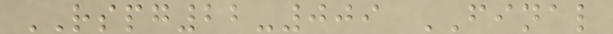RSPG22-009 FINAL
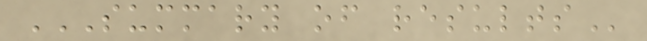SUMMARY OF RESULTS
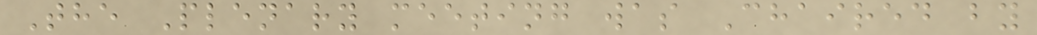The Plenary meeting was Chaired by
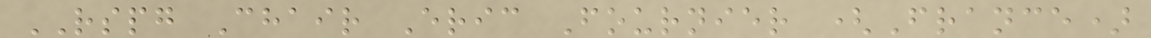RSPG Chair Eric Fournier (France)
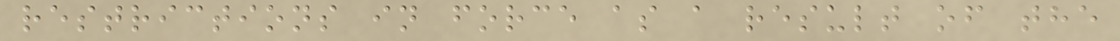restrictions in force as a result of the
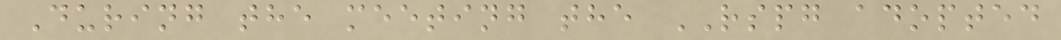During the meeting the RSPG adopted
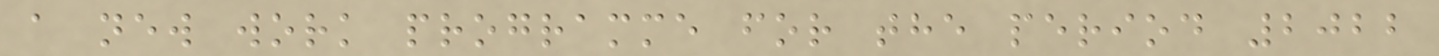a new work programme for the period 2022
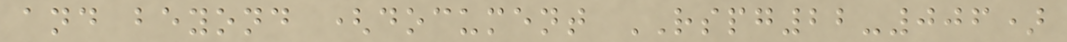and beyond (document RSPG22-006)
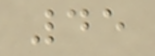45
